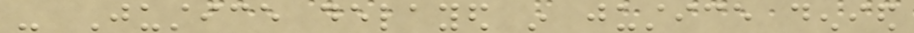- Justice delayed in justice denied
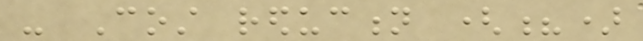- Cost reduction (?)
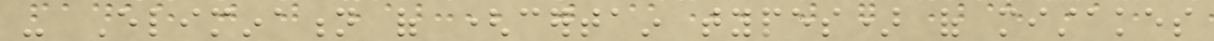- Elimination of (certain types) of mistakes
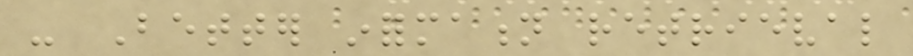- Better information retrieval
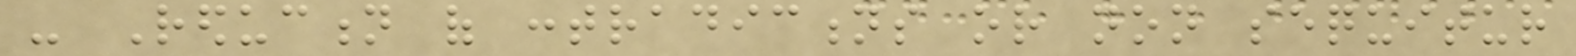- Reduction of contradictions or non sequitur
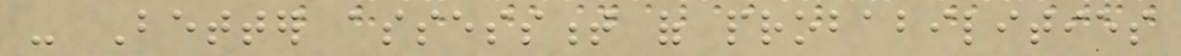- Better assessment of probabilities
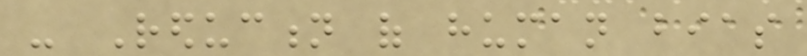- Reduction of human bias
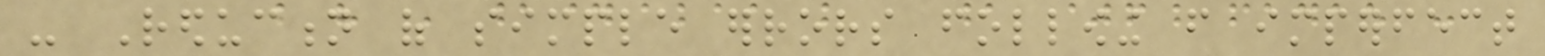- Reduction of simple errors following from imperfect
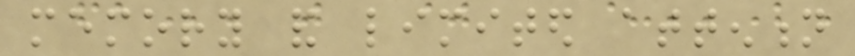memory and limited attention
